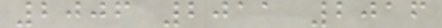2006 2011 2016
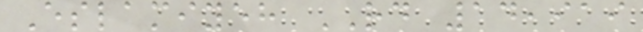Eslamiyeh RD 14,919
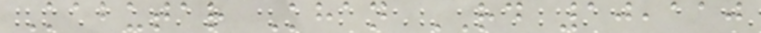Kabutar Khan RD 10,110
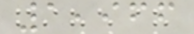1,966
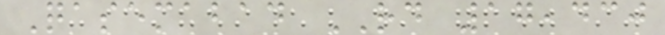Qasemabad RD 17,430
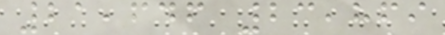21,646 23,869
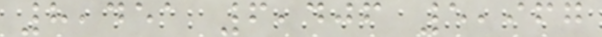8,451 6,406 5,967
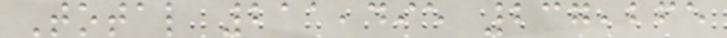Total 211,495 237,265
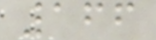166
